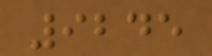9245
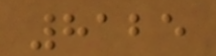8125
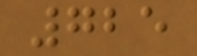725
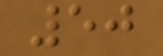50
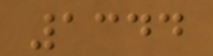1344
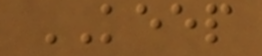KEEP
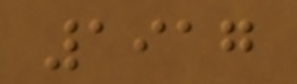1917
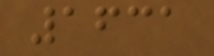1631
